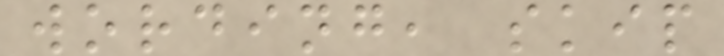wording, skip
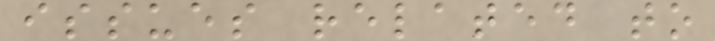issues related to
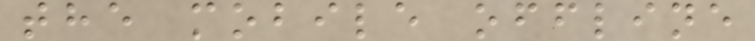the mobile offline
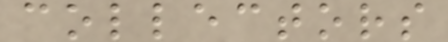collectors
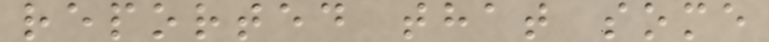reported that some
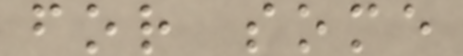for some
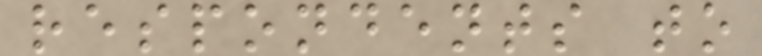respondents to
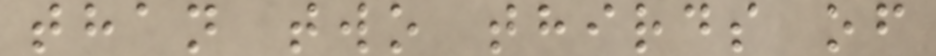than two thirds of
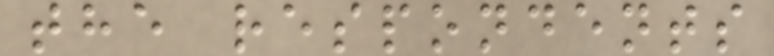the respondents
